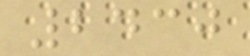2430
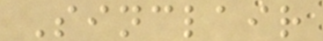Sinclair
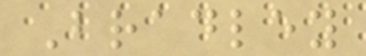Bradley
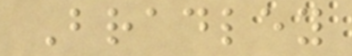Bradley
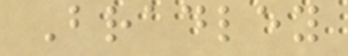Bradley
